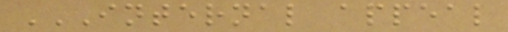INTERNAL APPEAL
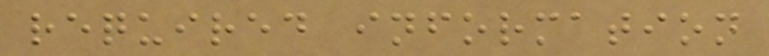required information
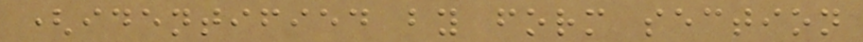(identified by form section
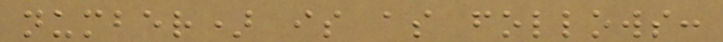number) is as follows:
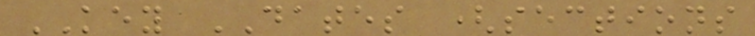KEY DATES (sections
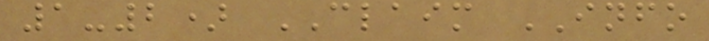1-2) CLAIM INFO
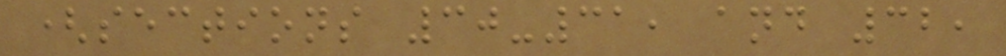(sections 30-31, and 32,
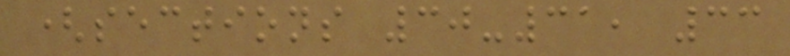(sections 30-31, 33
